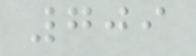709
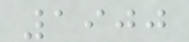1900
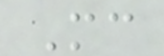Mc
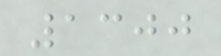1300
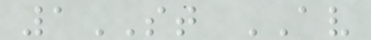1ST AV
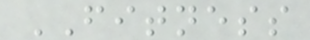FITNESS
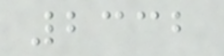2332
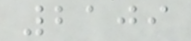2109
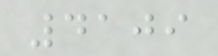4109
